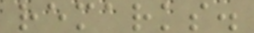remarks.
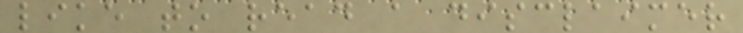like to read a disclaimer
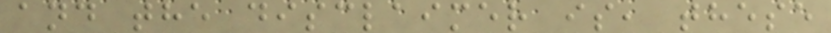and the disclaimer is, these
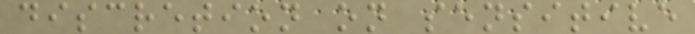discretion on sensitive
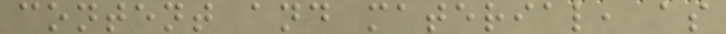content and material, as
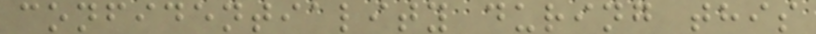confidentiality during this
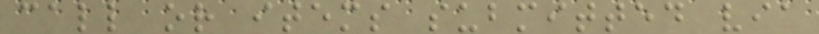call or items submitted via
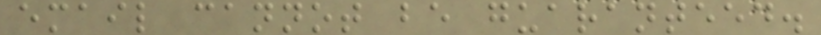email cannot be guaranteed.
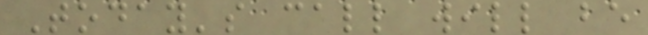Today's call will be
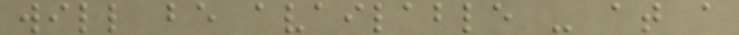will be available - at a
